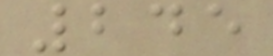245
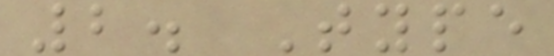2. Type
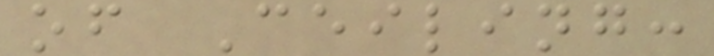of Ceiling:
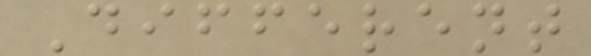Different
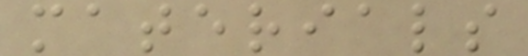materials
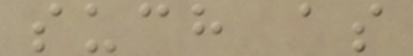such as
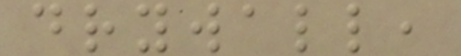drywall,
